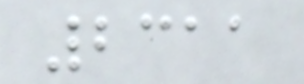2311
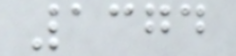1374
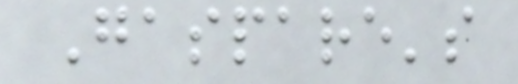Gaspare's
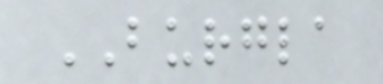BURGLA
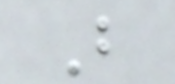B
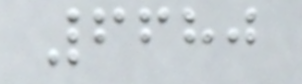6680
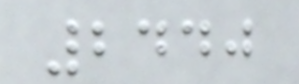2440
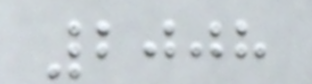2008
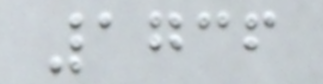1736
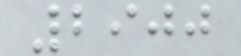2900
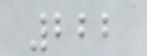222
